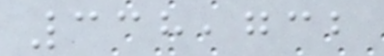338,732
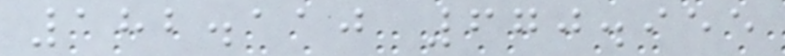182.110 670.955
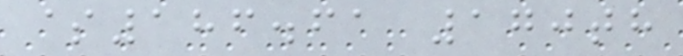$186.61 170th
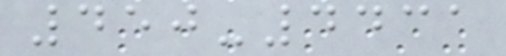450-4431
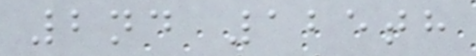2nd 125th
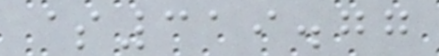$319.77
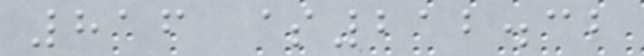816 $212.32
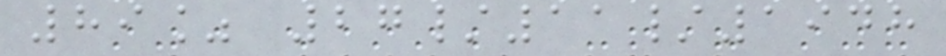89% 27/11/1948
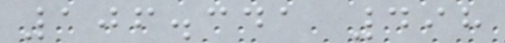106.341 498
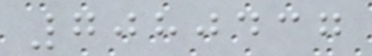7080437
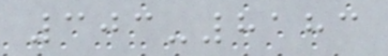303-8183
